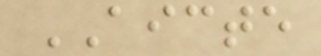AICTE
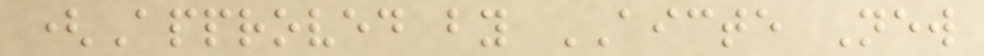(Approved by AICTE New
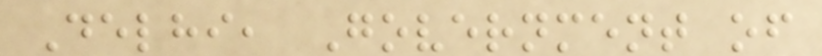Delhi, Government of
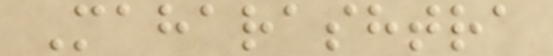Maharashtra
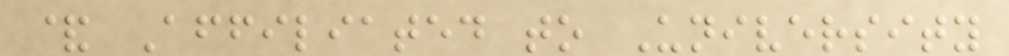& Affiliated to University
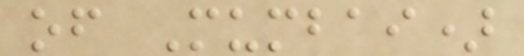of Mumbai)
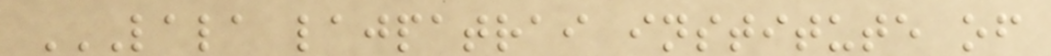LALA LAJPATRAI INSTITUTE OF
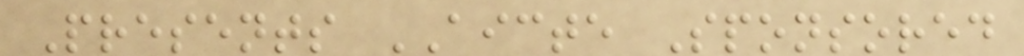Presents AICTE Sponsored
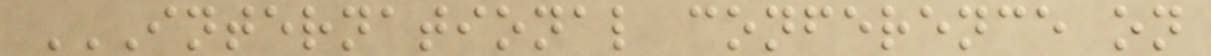INTERNATIONAL CONFERENCE ON
